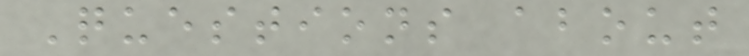Questions about
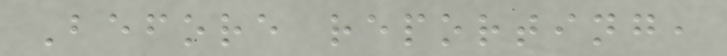Before reporting,
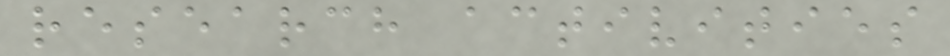research activities
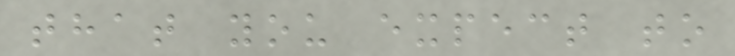that you expect to
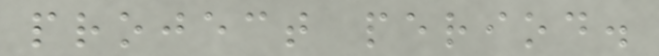project period.
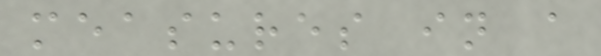measures in a
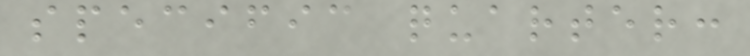specific quarter:
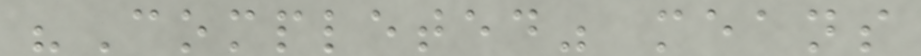"Completed" means
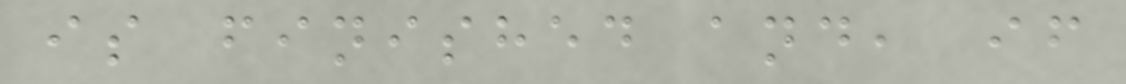is finished and, if
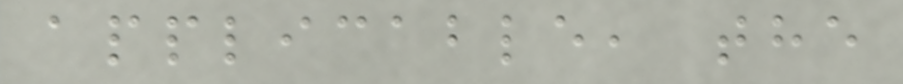applicable, the
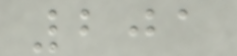201
